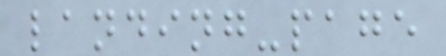landing-page
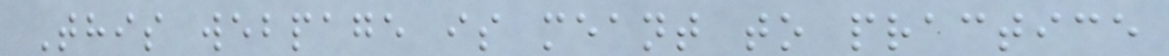This webpage is meant to practice
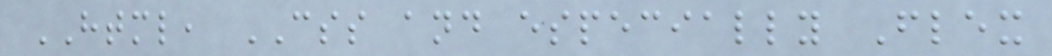HTML, CSS and especially Flex
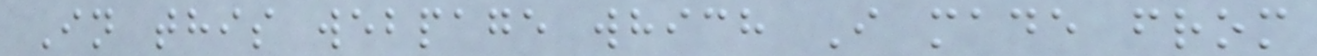In this webpage which I made from
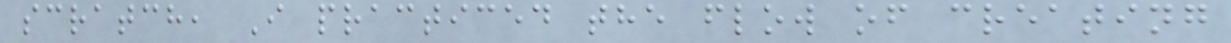scratch, I practiced the flow of creating
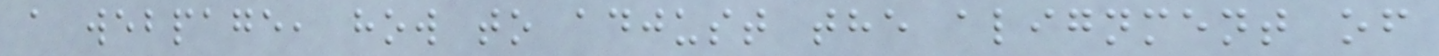a webpage, how to adjust the alignment of
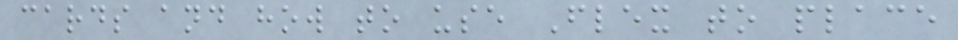cards and how to use Flex to place
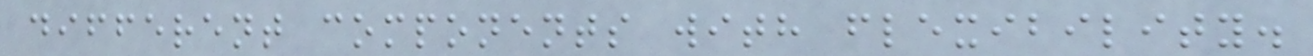different components with flexibility.
